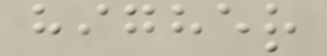higher
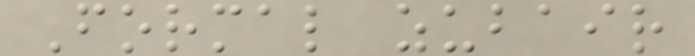Formal zubair
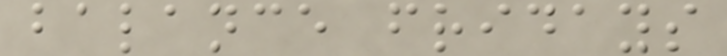balance fridays
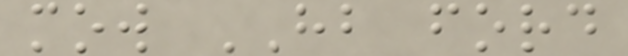mow HB ford
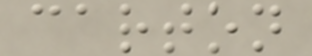carton
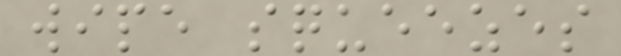wipe squeezes
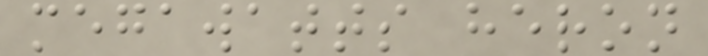megawatts heron
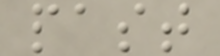past
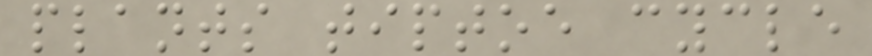plants tiptoe cycle
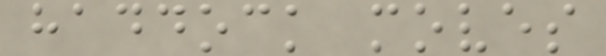haddock moves
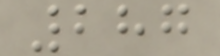287
